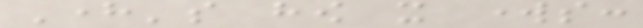Here's how it works:
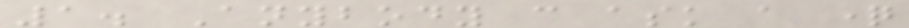1. Anybody can ask a question
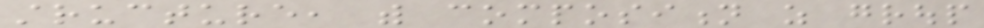structure, with composition as group
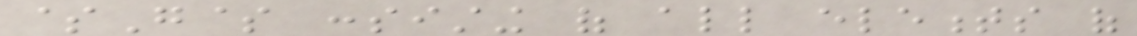$G$ consisting of all elements of
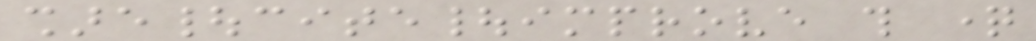share|cite|improve this question
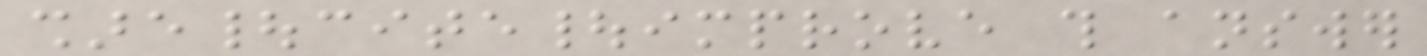share|cite|improve this answer
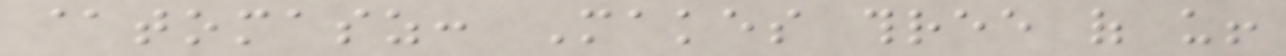@tomasz: Makes three of us!
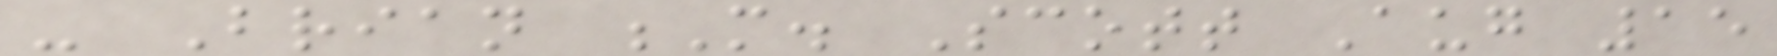- Brian M. Scott Aug 15
